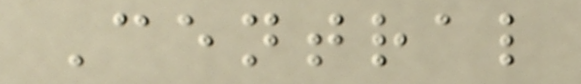Central
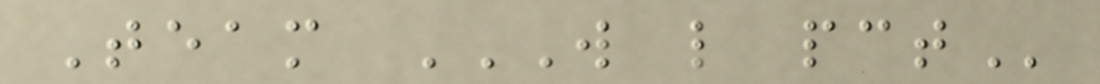Team W L PCT
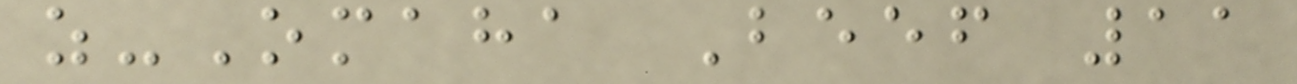z-Omaha Beef 11
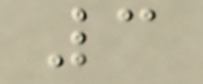3
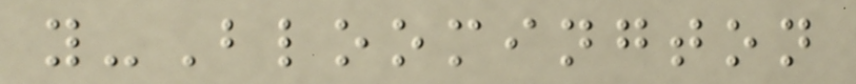y-Bloomington
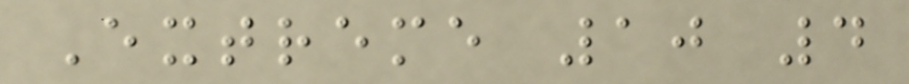Extreme 10 4
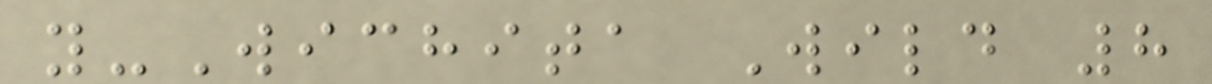y-Wichita Wild 8
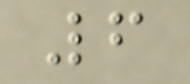6
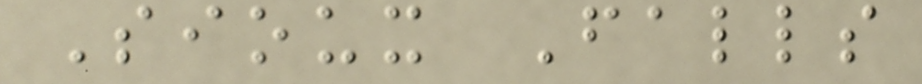Sioux Falls
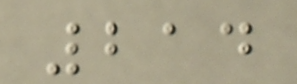214
